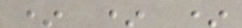* * *
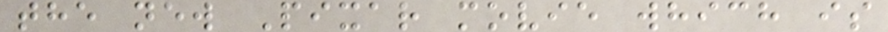the new Pixar movie which is
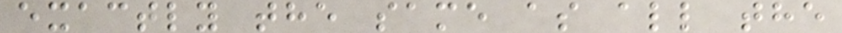exactly the same as all the
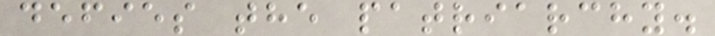defies the patriarchy.
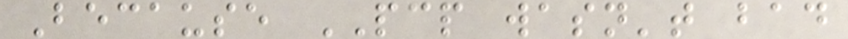Because PCP wasn't bad
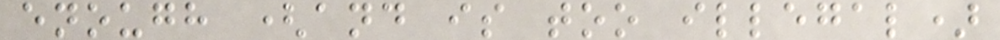enough (and is too illegal)
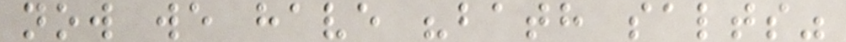now we have "bath salts"
